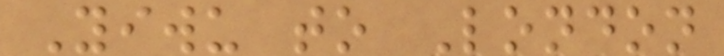Yiwu to London
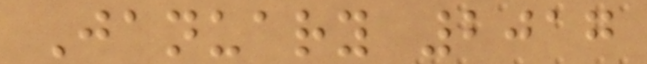January 2017
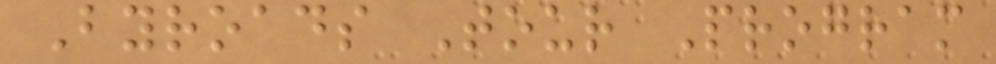Byroads Tour Program
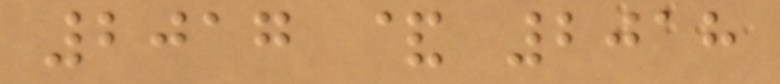2017 & 2018
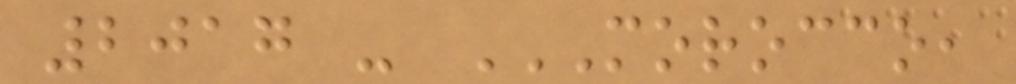2017 - MOROCCO,
